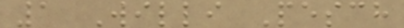1 Willi Pesch
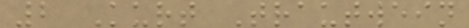2 Kurt Trautwein
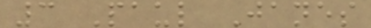3 Paul Janes
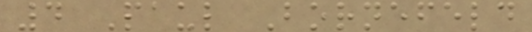4 Paul Bornefeld
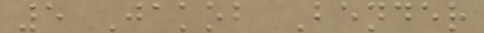5 Jakob Bender
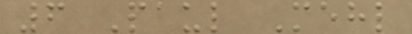6 Paul Mehl
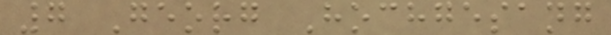7 Georg Hochgesang
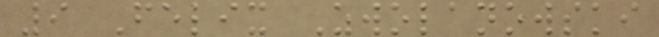9 Felix Zwolanowski
